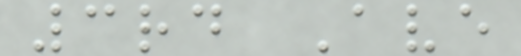3rd Ave
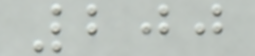200
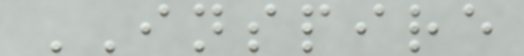INSPIRE
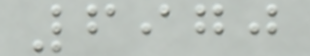6970
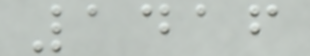1416
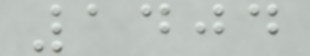1404
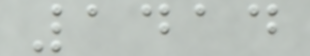1414
